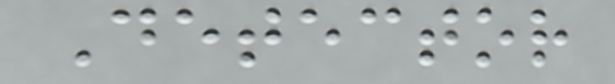Detector
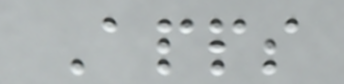Apps
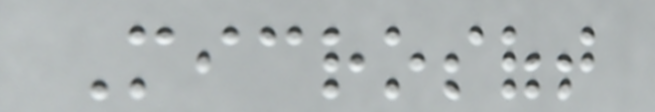Microsoft
